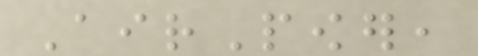AirPower,
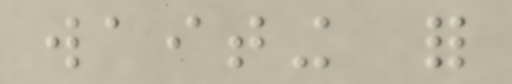waiting for
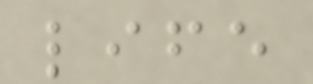life
